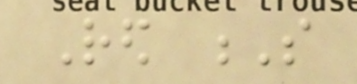Red S
